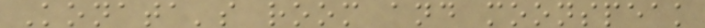Konata's room and moonspeak
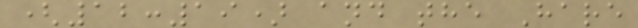(12:19) and the Hare
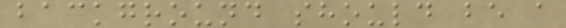background should be a
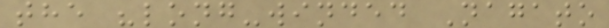the "long-winded Nagato
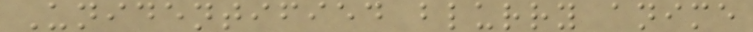Unidentified blurry anime
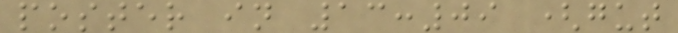poster in 13:09 (gut
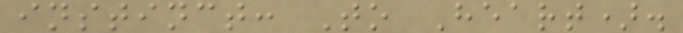instinct: To Heart).
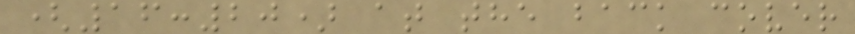(16:20) at the back cover
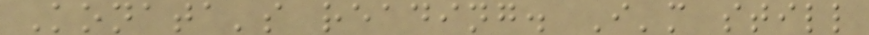Konata's reading. I'm still
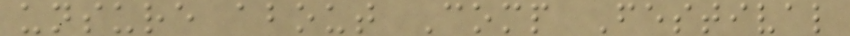unsure about Comp Festival
